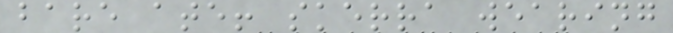bare ate! skerra wearing
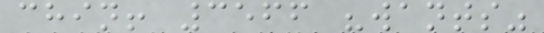chin! 3566 "wants"
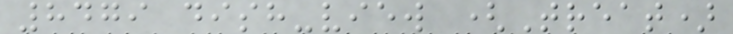8479 dish-view (Treat)
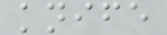knife
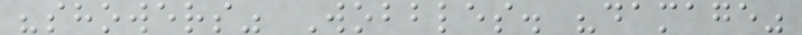"showers" Wobbles. "damage"
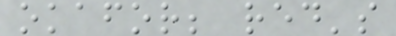okafor; red's
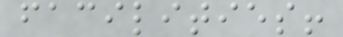facilities!
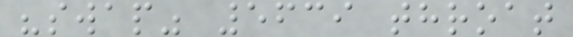"swap" 5639 throat
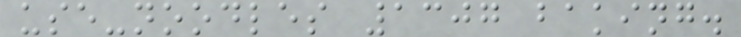use-noodles 1307 baking.
